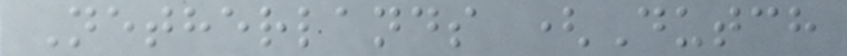Netherlands (Dutch
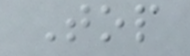Top
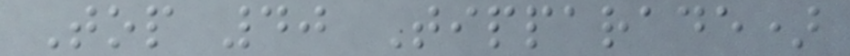Top 40 Tipparade)
